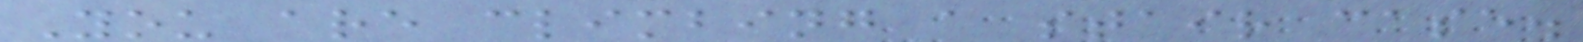You are climbing a stair case.
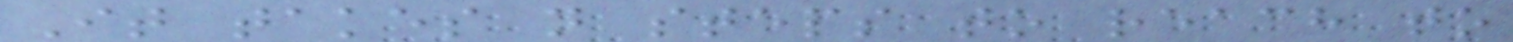It takes n steps to reach to
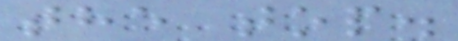the top.
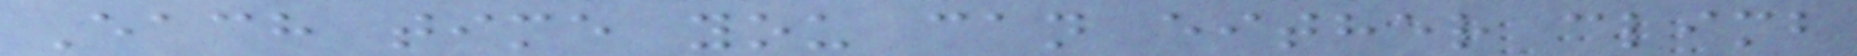Each time you can either climb
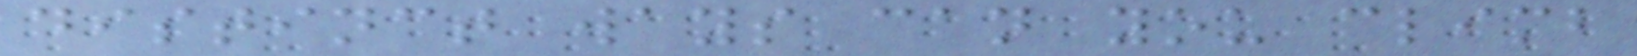distinct ways can you climb
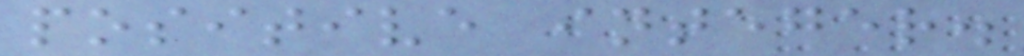positive integer.
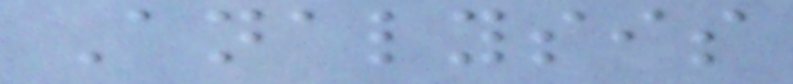Analysis
